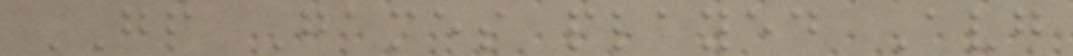GP Games played Avg
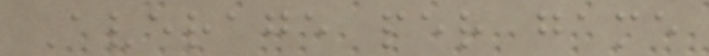Average per game
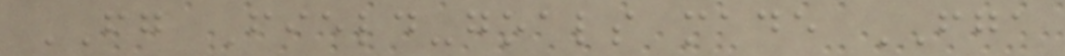FG Field-goals made FGA
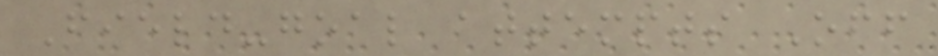Field-goal attempts Off
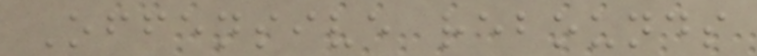Offensive rebounds
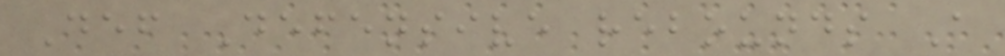Def Defensive rebounds A
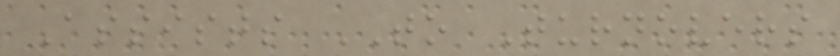Assists TO Turnovers
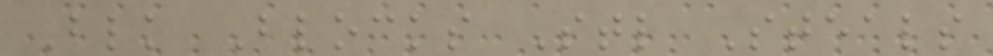Blk Blocks Stl Steals
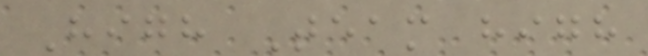High Team high
